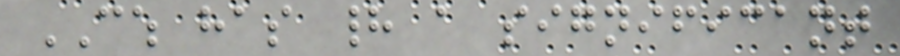CWH has had a significant
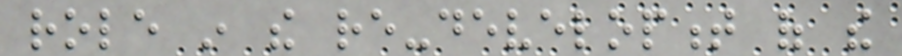role in the re-development of the
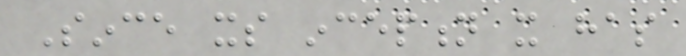Since its inception it has
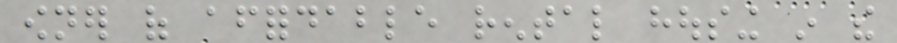owner of affordable rental housing in the
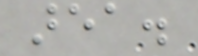area.
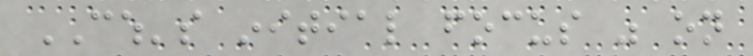CWH's initial focus was on
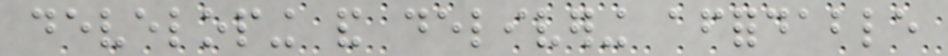developing and delivering affordable
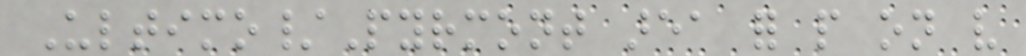Ultimo/Pyrmont area for people on very
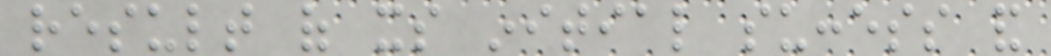result of its initial success and
